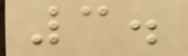3.
